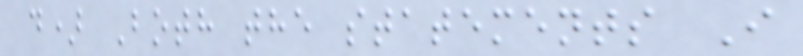d) Both the statements I
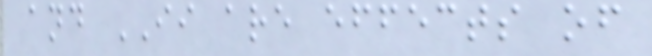and II are effects of
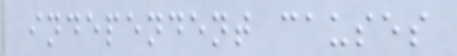independent causes
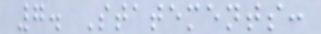7. Statements:
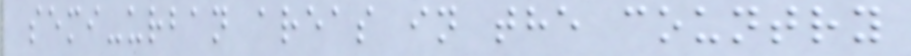semi-urban areas in the country
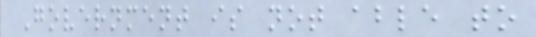Government is not able to
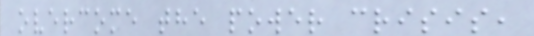overcome the power crisis,
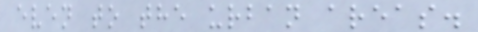even to the urban areas.
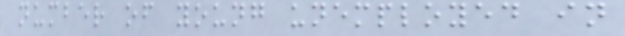number of young unemployed in
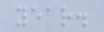year.
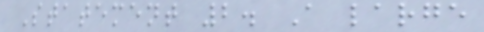Statement 2. A large
